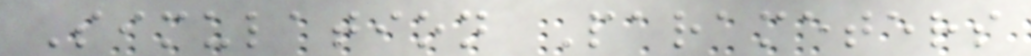Simulation Parameters
